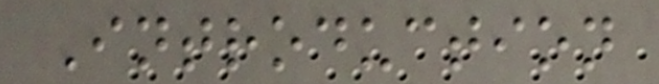Introduction
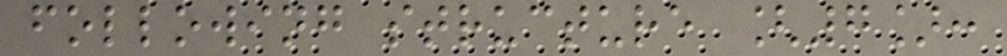following structure [7]:
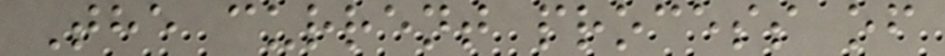The current process of
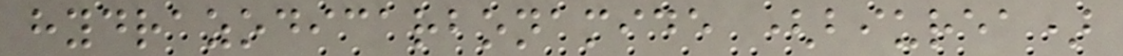hydrazodicarbonamide (biurea)
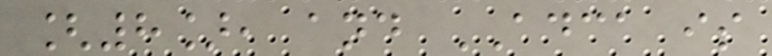[8], and ADCA is
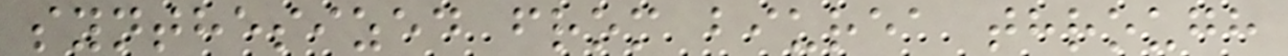synthesized from biurea through
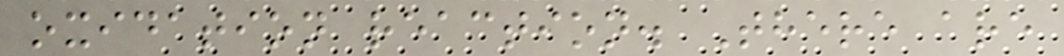oxidation reaction. There are
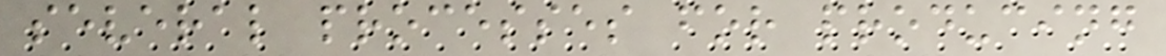several processes for producing
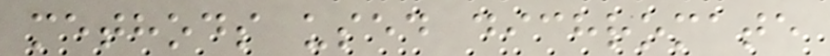methods used dichromate
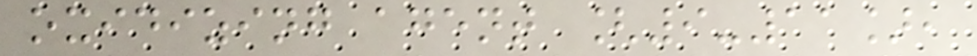oxidizing agent [9-11],
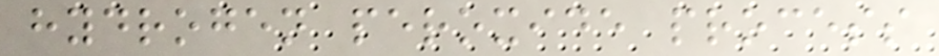hydrogen peroxide process
